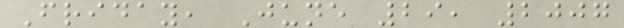Friday, June 29, 2007
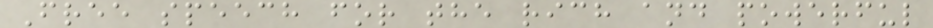Free speech for the rich and powerful
